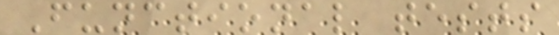Functional tests
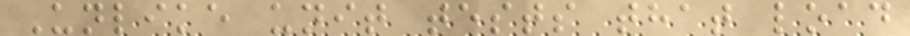Unlike unit tests that load
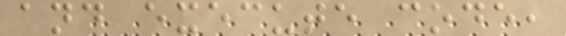and execute code,
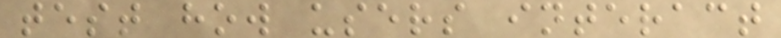test how users interact
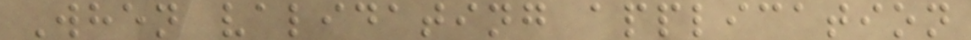When validating application
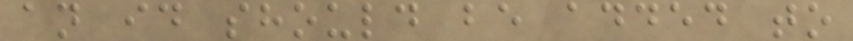an id should be added to
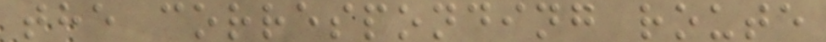the corresponding route
